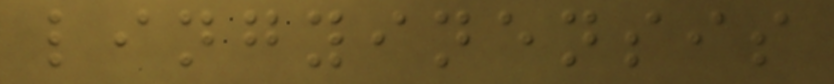lingyinensis
